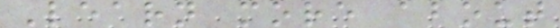Learn more about
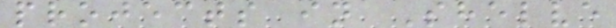projects in Shelve
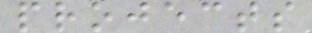projects
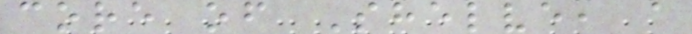core of Shelve, a
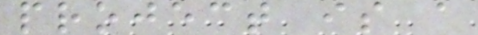project is a
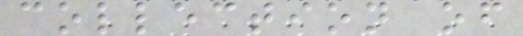collection of
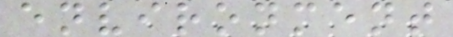environment
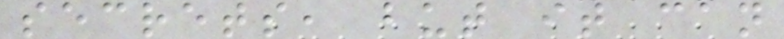secrets, but it can
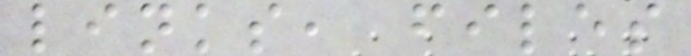links, files
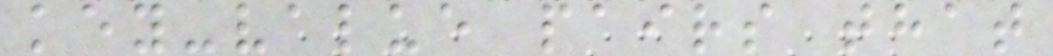key-value pairs that
